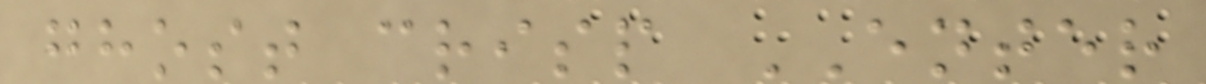ghost crisp ENTER
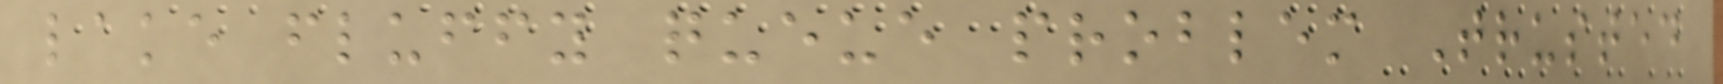lake fluffy queue problem Trusted
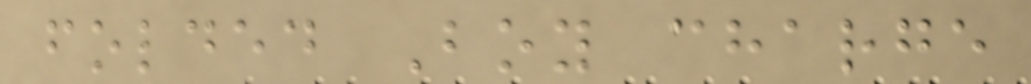folded Boy charge
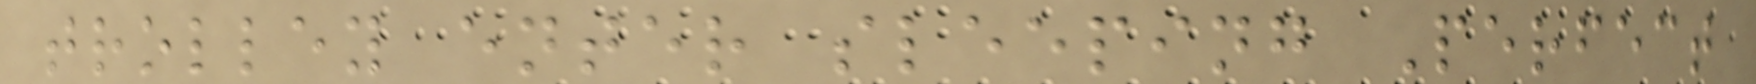trolley enter sleeping Perfect
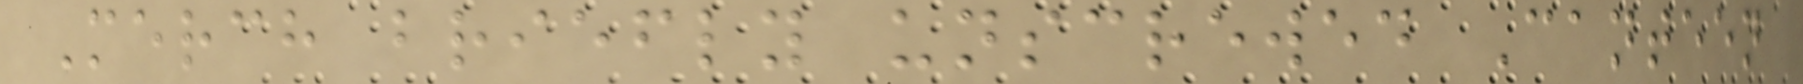Merch briefly unscrewed Canteen
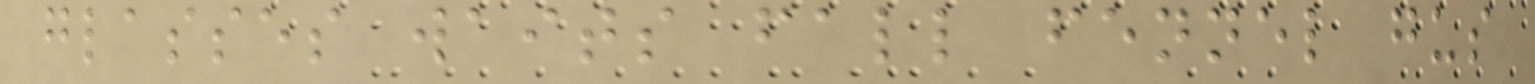glasses waits fall fennel gus
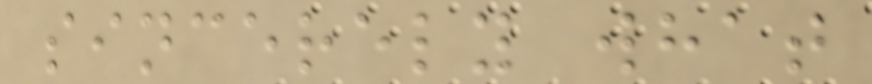sincerely what
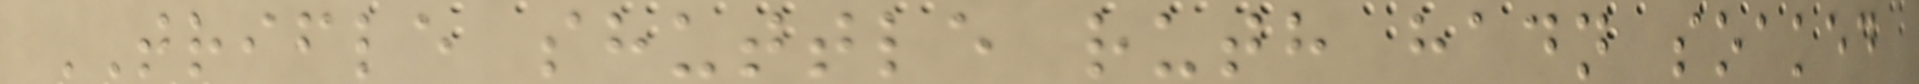TRIFLE shuttle ruth hadn soaked
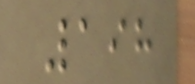198
